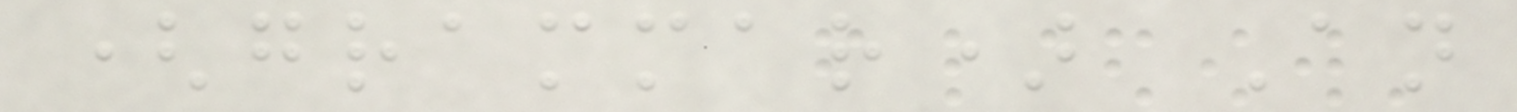(grammar) An
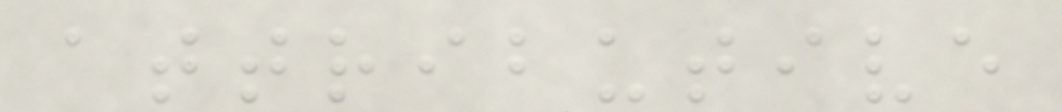attributive
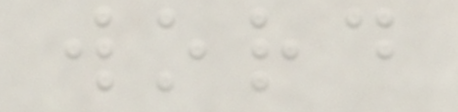word
